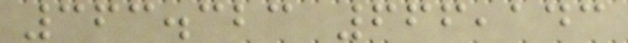363.323 666,143
